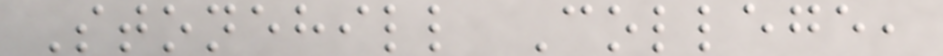Stonehill College,
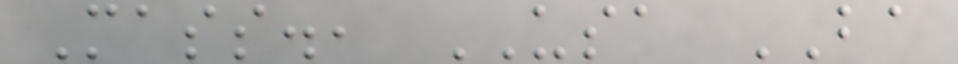Mass., USA BA
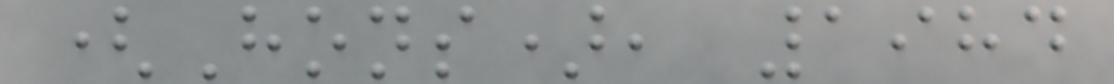(Hons), 1984
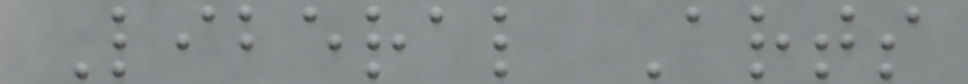Liberal Arts
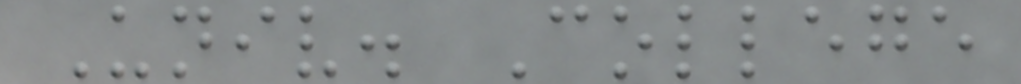Univ. College
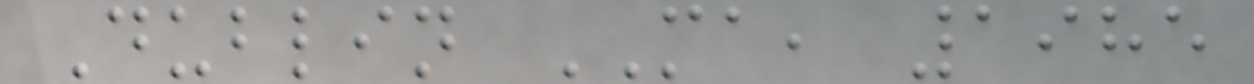Dublin MA, 1985
